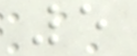5
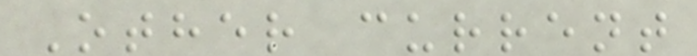Other current
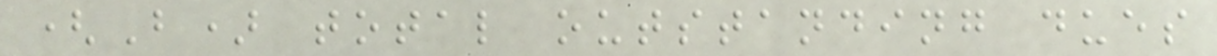(B) total outstanding dues
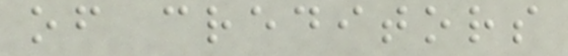of creditors
